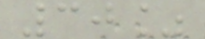30%
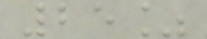25%
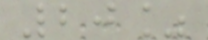20%
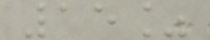15%
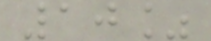10%
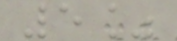5%
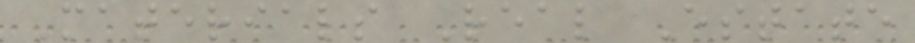Materials Real Estate
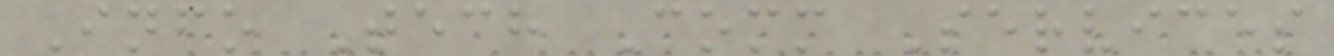Info Tech Comm Services
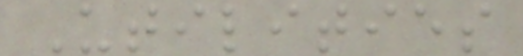Utilities
